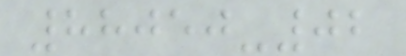88050-02
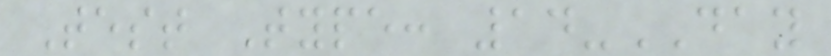Test Type: 14-DAY
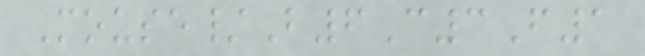Mouse/B6C3F1
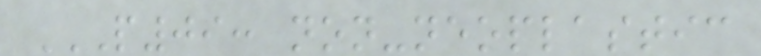P09: NON-NEOPLASTIC
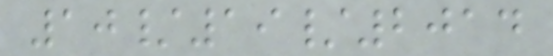10/19/2014
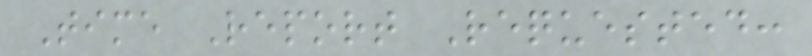Time Report Requested:
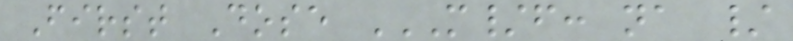First Dose M/F: NA /
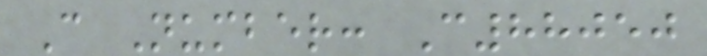C Number: C88050
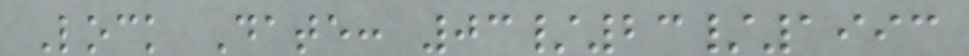Lock Date: 03/23/1993
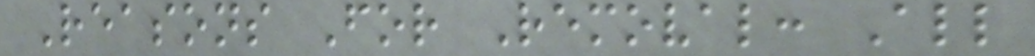Reasons For Removal: All
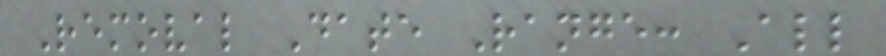Removal Date Range: All
